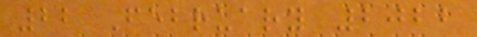22 February 2022
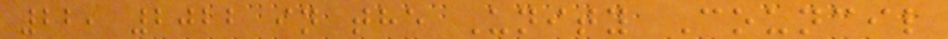22, 2022 in the Unity Council
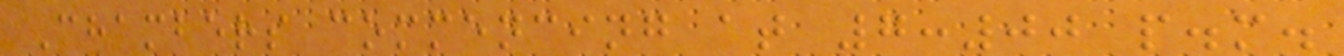Chambers commencing at 7:00 p.m.
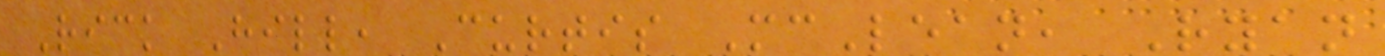Rick Hill, Curtis McLean, Ryan
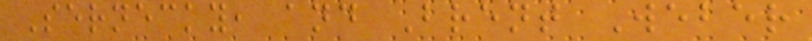Sernecky, and Brent Weber
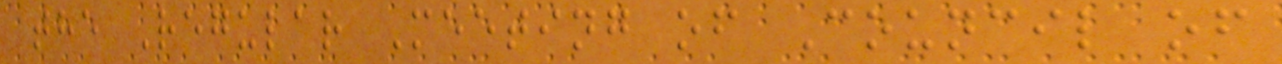the Regular Meeting of Council of
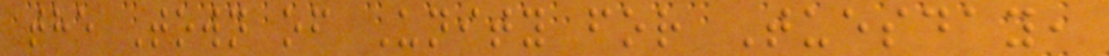the Town of Unity for Tuesday,
